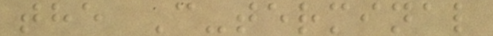the C-terminal
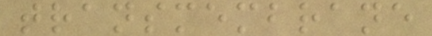transmembrane
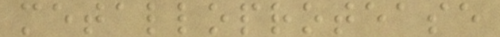metalloprotease
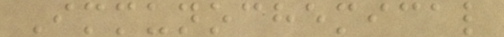Immunochemical
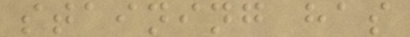staining has
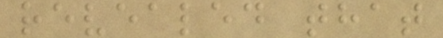revealed that
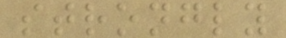strongly
